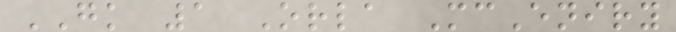GK 1 Orla McEniry
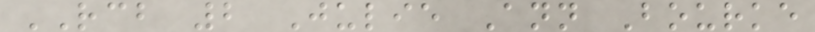RCB 2 Julie Ann Bourke
